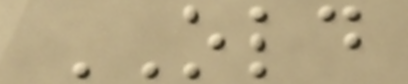OLD
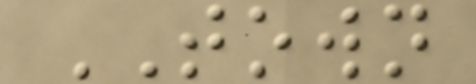TOWN
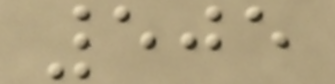505
